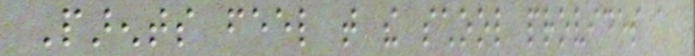Parents feel that the school provides a
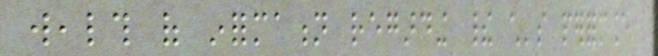wealth of information regarding their child's performance
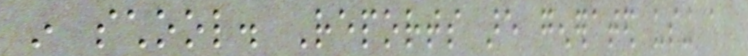in school. Reports are generated using a
